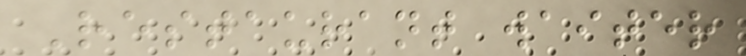Restaurant waiter
